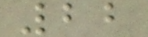22
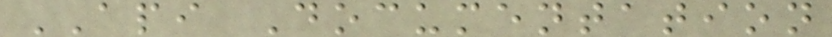API Documentation
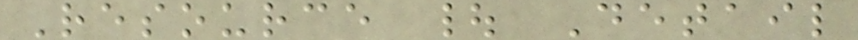Resource | Detail
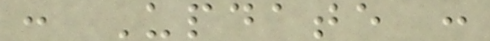: Update :
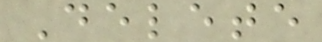Delete
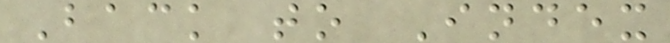Back to Index
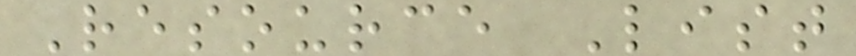Resource List
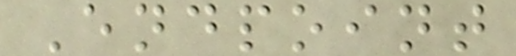Endpoint
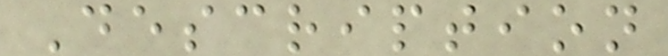Description
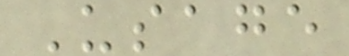Usage
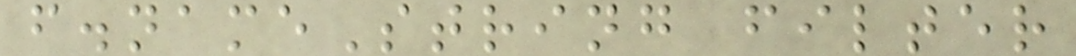f.nameString filter
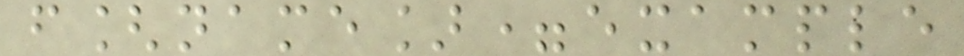f[name]=example
